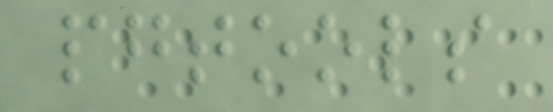pgtools
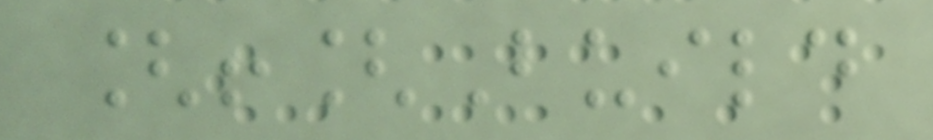[![Build
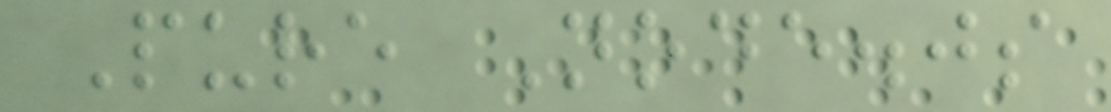Pure Node.js
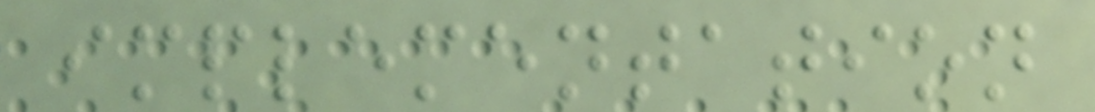implementation
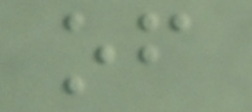of
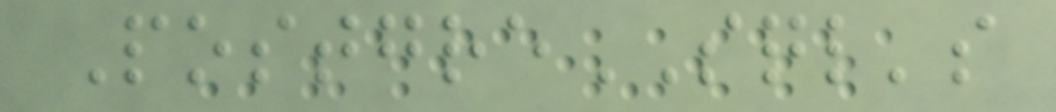PostgreSQL's
